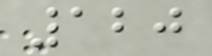120
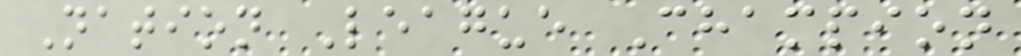Nation League Champion
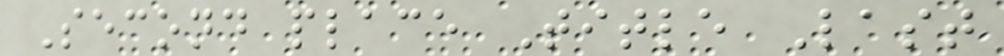Second place Title Last
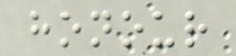honour
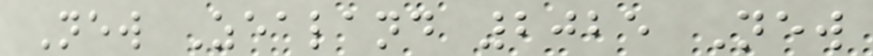New Zealand 2025 New
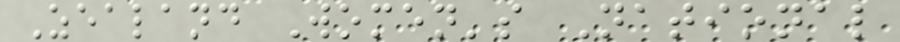Zealand Women's National
